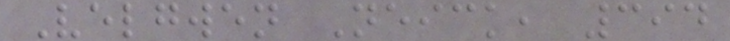Velgwen Neick, 394
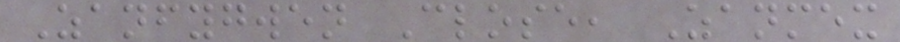Zanfygwen Close, Zanmex
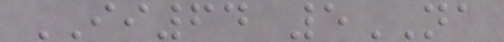II64 5NA
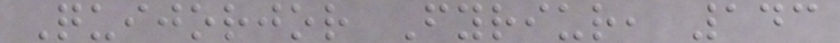Quijorjor Fyriur, 143
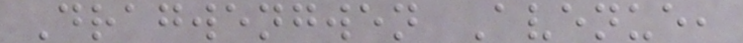Dragwengwen Avenue,
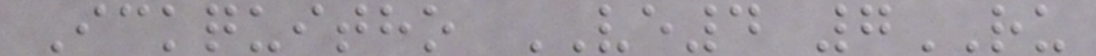Ickquitho VE4 7RU
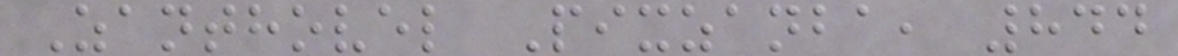Zanthovel Pixzanba, 844
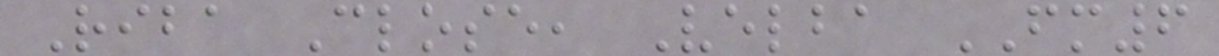Riba Close, Velba FM6
